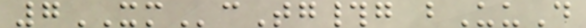7XMcTg#g bUuD
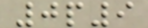0p9
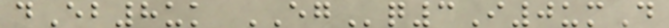dEb8uk EGq3I0umD
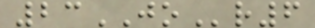23JOr6
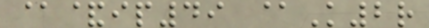@&ip49 @K2r
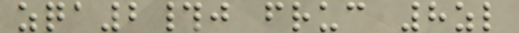zqa2#j fruc 8zl
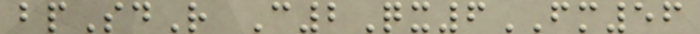bpSdR C2Qx6FM56
